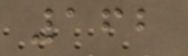162
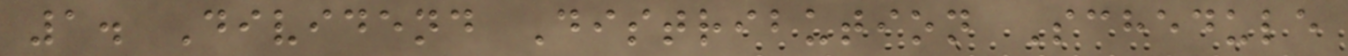1. Dividend Distribution Schedule
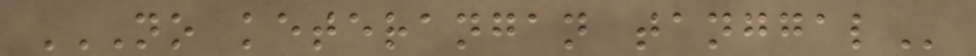NO KETERANGAN TANGGAL
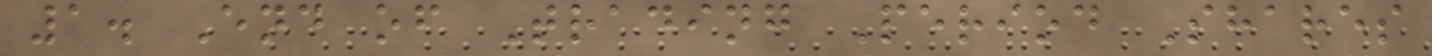1. End of Trading Period Shares
